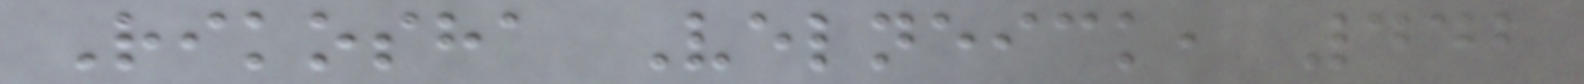Rikosha Velneick, 442
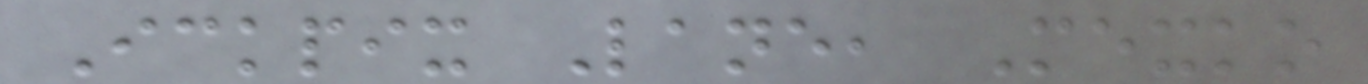Ickpix Lane, Mexko
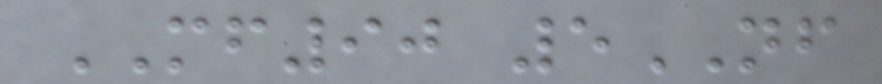MF90 5NF
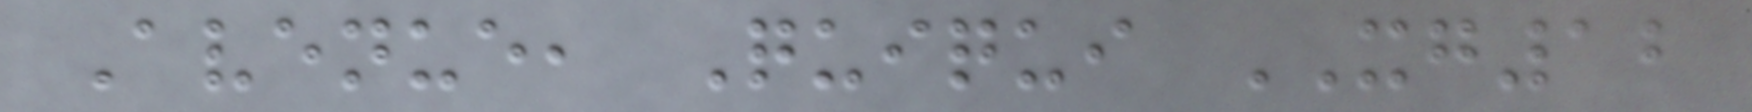Avenue, Quiqui XG12
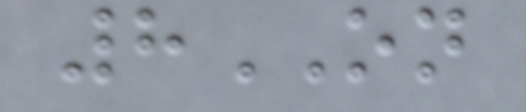8ON
